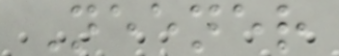Neener
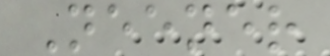Neener
